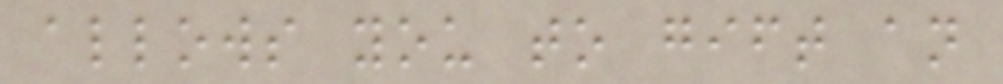allows you to gift an
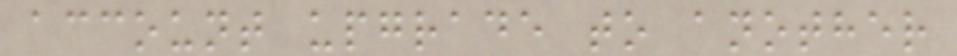account upgrade to another
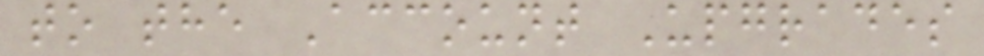to the Account Upgrades
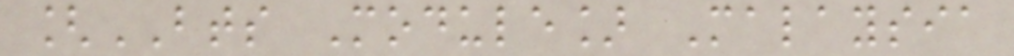[BTS Module] Malaysia
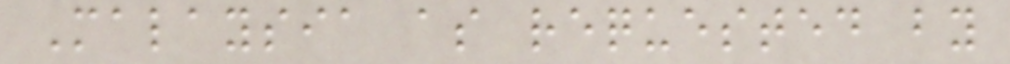Malaysia as requested by
